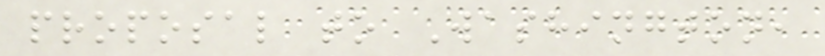proposal to Washington,
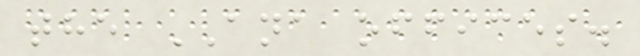the ANA offices.
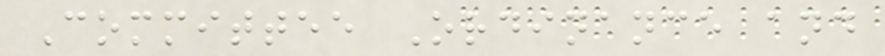Committee Ordinance and
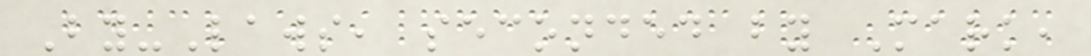By-Laws, seconded by Mark,
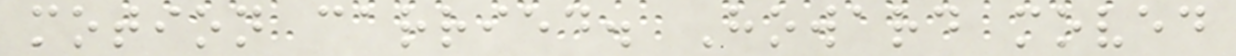motion carried. Howard moved
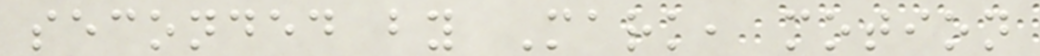seconded by Mark, motion
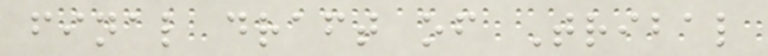final draft of Tribal
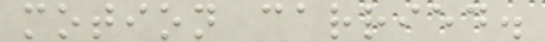motion carried.
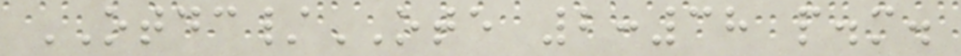OTDC/OTE 2:38 p.m.
